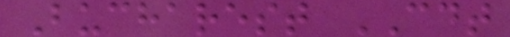Bucharest CDT
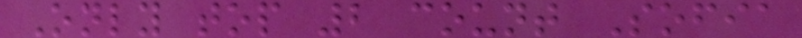Only top 2 count Sofia
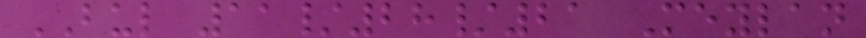BUL 11/28/21 Meylan
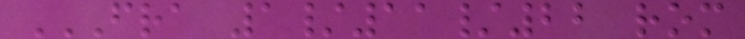FRA 1/11/22 ROM
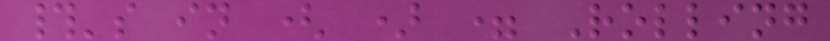#'s in ( ) = Rolling
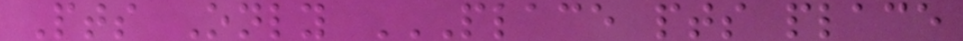Pts Only PLACE PTS PLACE
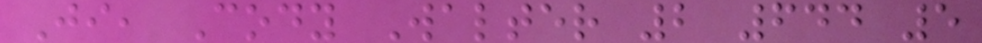Ji, Cody Walter 2 644 5
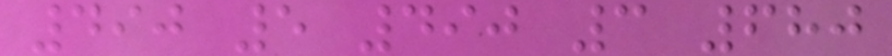490 5 490 3 680
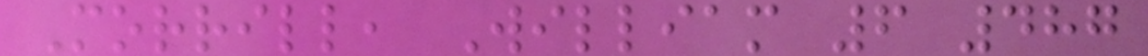Morrill, William 6 487
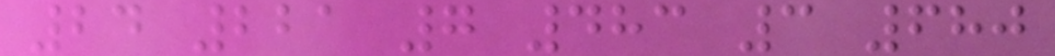24 221 7 483 3 680
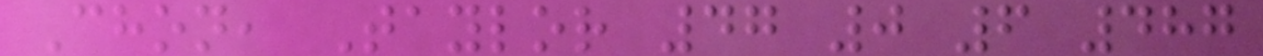Chon, Taylor 47 0 6 487
